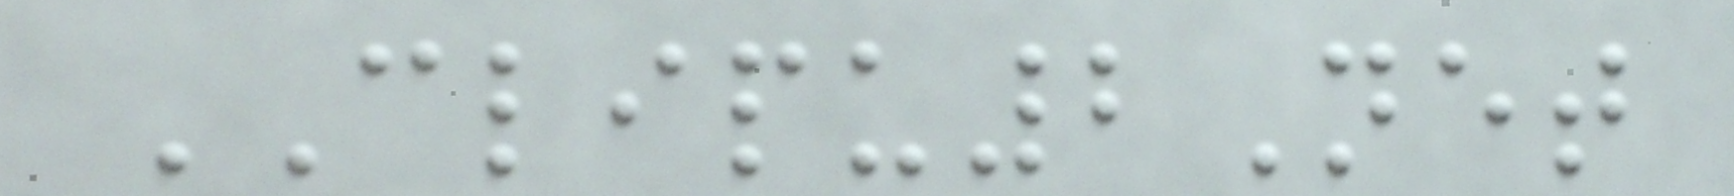CLIPU2Net
